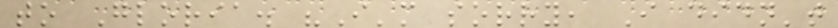to Gloria. "I'm sorry, I didn't
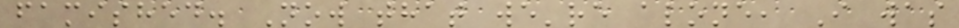famished. Now that we're alone, I was
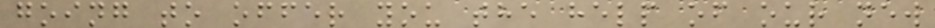going to offer you the help of our new
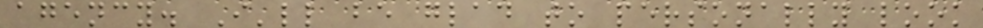agency. I'll be glad to personally look
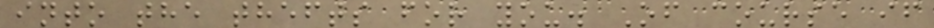into the thefts for you. Of course if
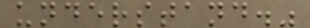understand."
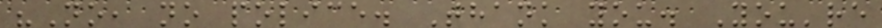"No, no police. Thank you. You're
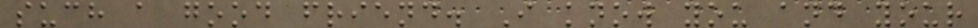such a good friend. I know you and your
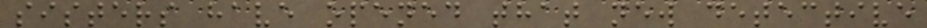sisters have opened that new detective
